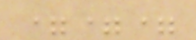===
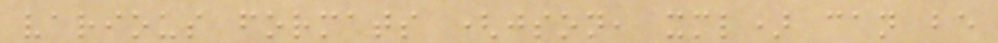various formats (json, xml) can be
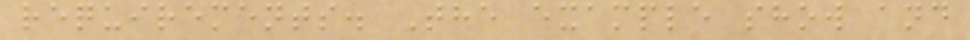requirements. The example show and
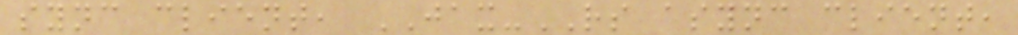sync client, JAX-RS async client,
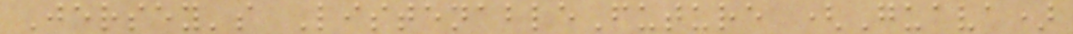Jersey's ListenableFuture (Guava)
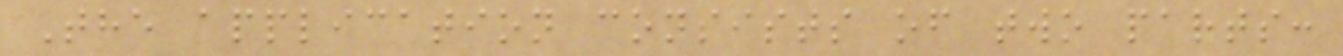The application consists of two parts:
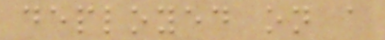deployed on a
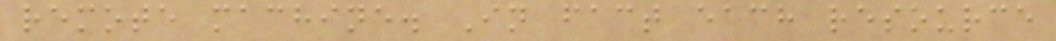remote machine. In fact each resource
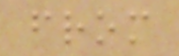from
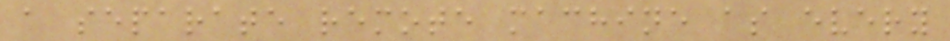a separate remote machine as every
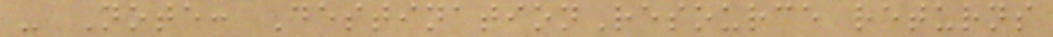- Note: DestinationResource returns
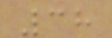38
